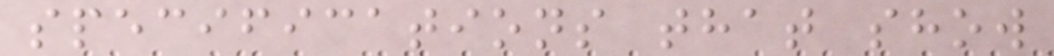specifications that show
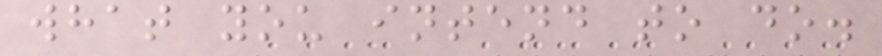what you intend to do.
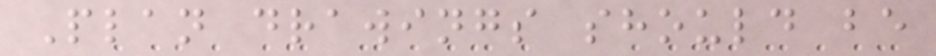Plan drawings should be
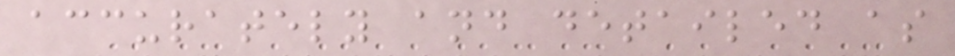accurately and detailed as
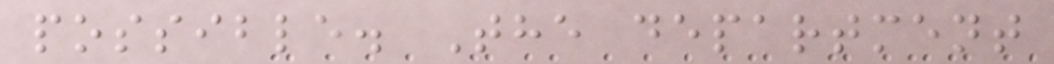possible. The department
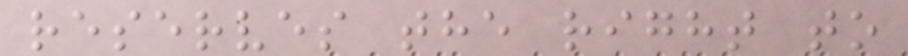reserves the right to
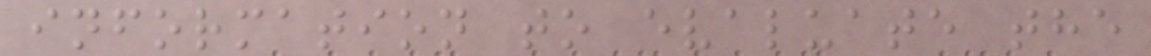information to evaluate the
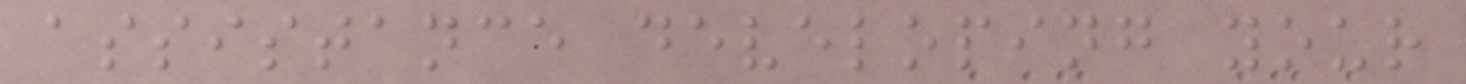assistance developing your
